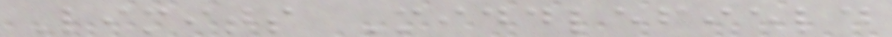Limits Middlefield
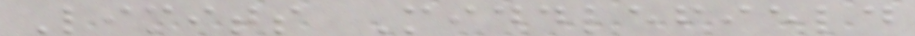Limits Middlefield
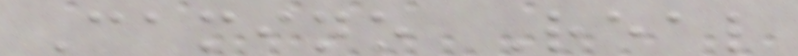Camino Real
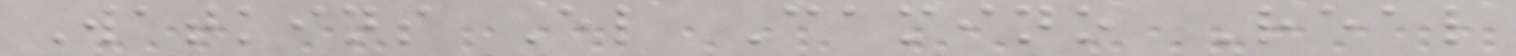Watkins El Camino Real
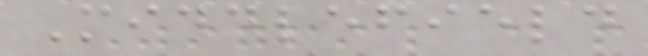Middlefield
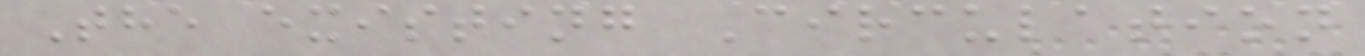The existing Circulation
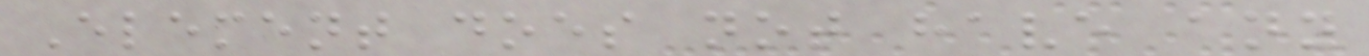Element does not have any
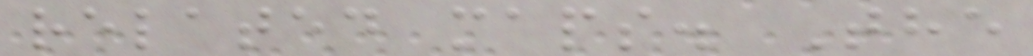related maps. The
